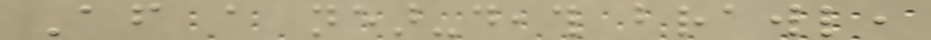After a near-death brawl,
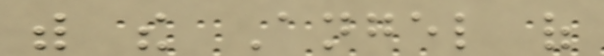with the Angel of
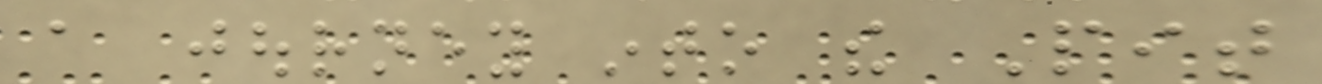a journey into the Pit
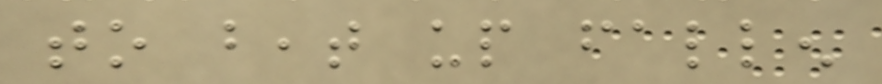to beat up fallen
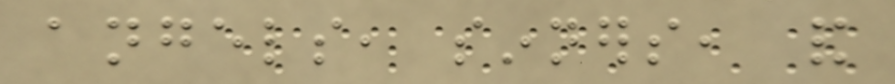angels, sinners, and
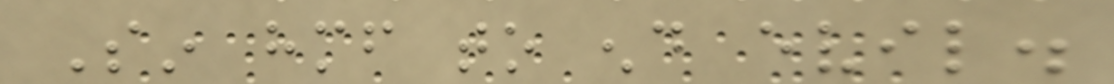Sin himself to end evil.
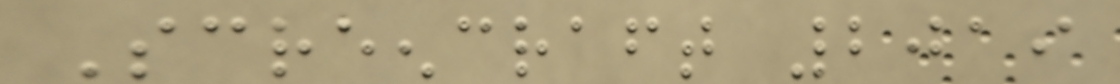Screencraft 2019
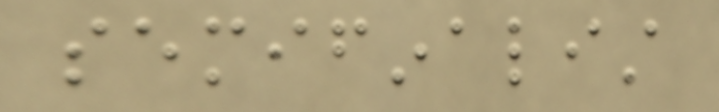semifinalist
